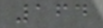164
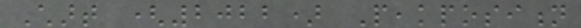Chart (2022) Peakposition
